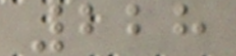228
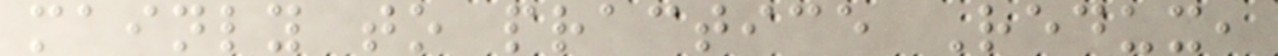mainly to practice Redux,
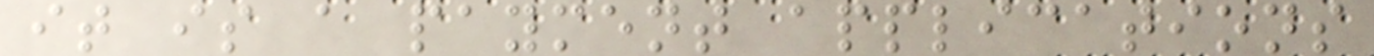it is a payment applications
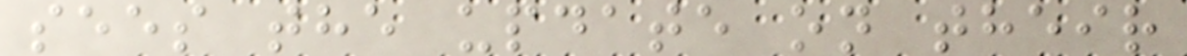sees the update on their
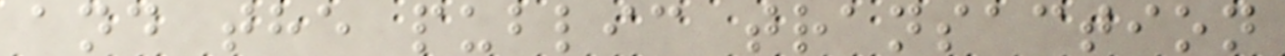and the public transaction
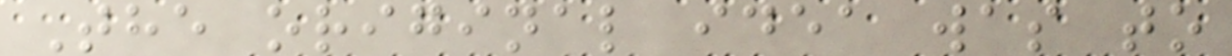The original idea was to
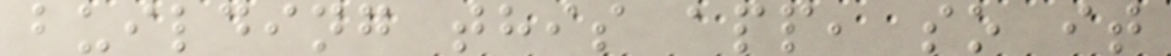building this app, so it
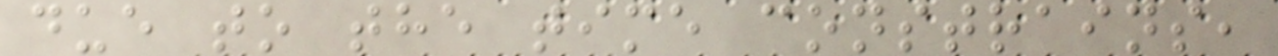due to the time constrains,
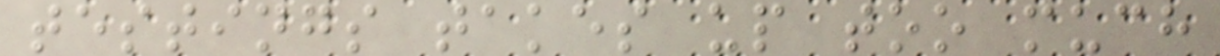testings takes up too much
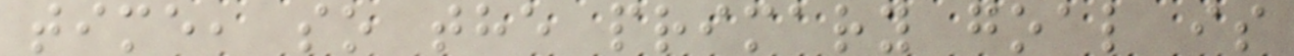time, so the primary goal is
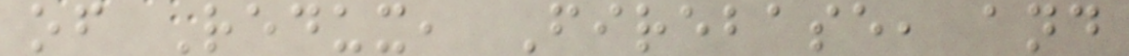of Redux, Firebase, and
